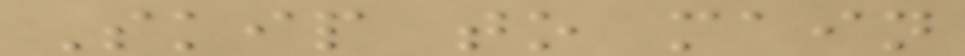Skip to main
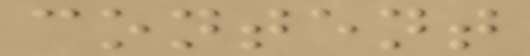content
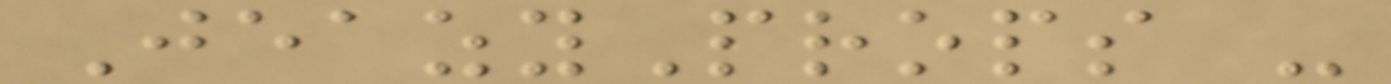JeazyProps -
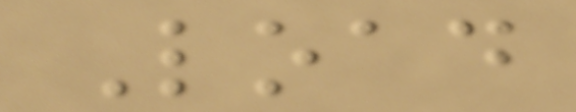Load
